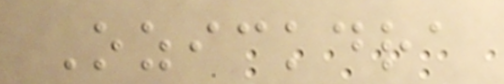Ozickdra
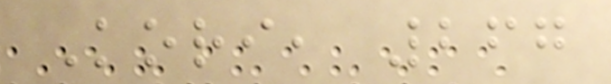Kori, 267
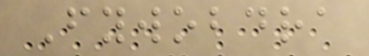Fywobdra
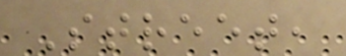Street,
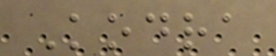Kodra
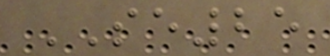SE25
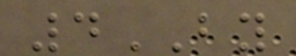4BY
